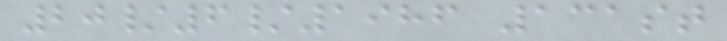20/6/1986 131st
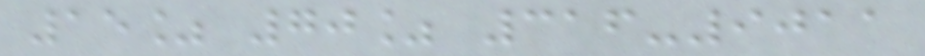15% 70% 316-9011
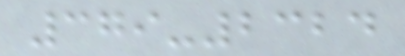379-2324
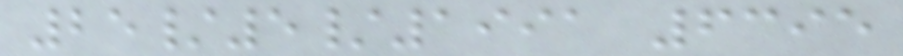25/5/1991 6395
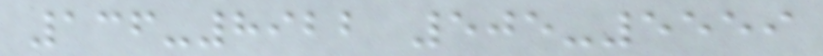136-8922 505-5559
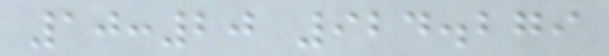10:20 924.279
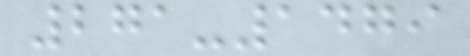271-1479
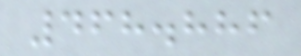468.886
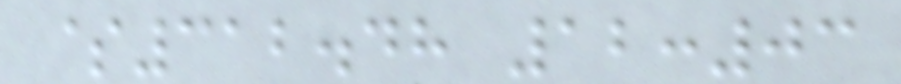$312.48 12:03
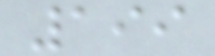199
